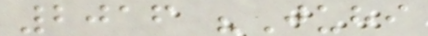2016 "Juhi
